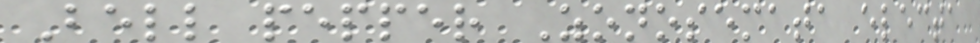Bell pepper Zonosemata electa
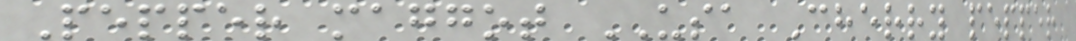Pepper maggot USA Cherry pepper
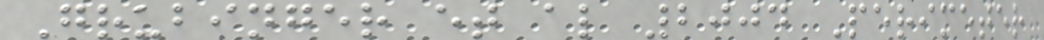Grubinger et al 2004 Perimeter
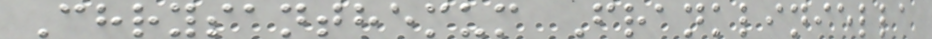Chrysanthemum Frankliniella
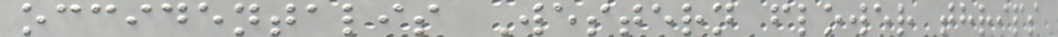occidentalis Western flower thrips
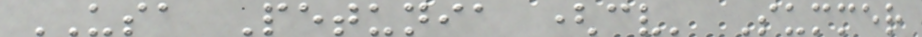USA Petunia (cv' Summer
